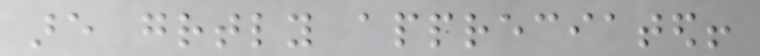are greatly appreciated!
